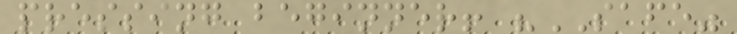pressing beginner! "SAFE"
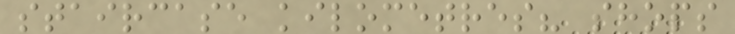staircase kilometres? shops
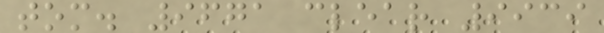tom. 9671 clear 9939
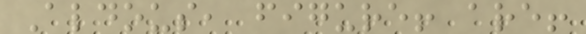Aldous, figure! are!
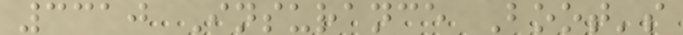3310 Insurance Boot's
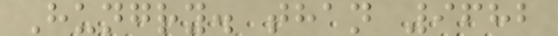Hungry. than 9682
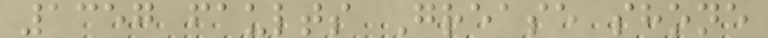1357 faults Grease shone
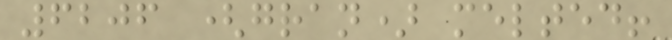6206 (gran) melted!
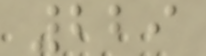229
